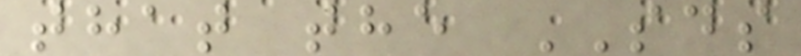that the SDS
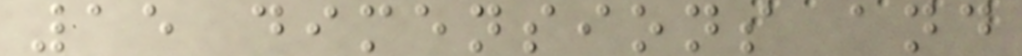15 dimensions and
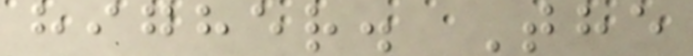higher. The
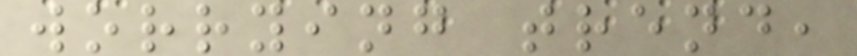worrying trend,
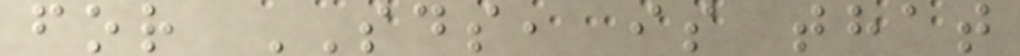for SDS, is that
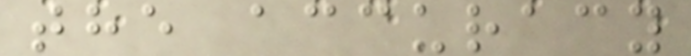the accuracy
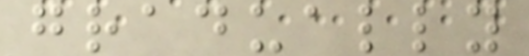gradually
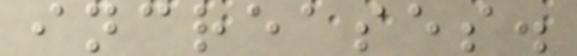increases.
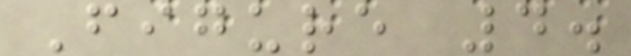Figure 4.
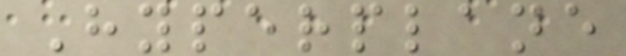Hyperplane
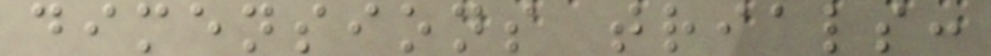dimensions trials:
